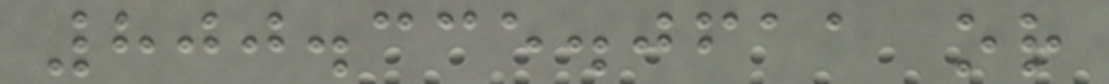800.335.0611 or
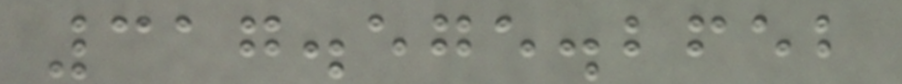317.575.2652
